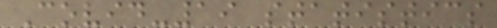Covid-19 statistics
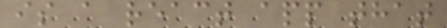is a react app that
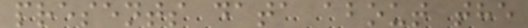presents data about the
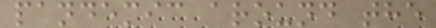pandemic around the
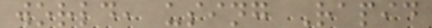world, using Rapid
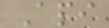Api
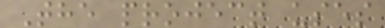The project uses
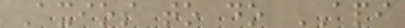Axios to do API
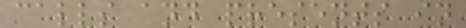calls and presents in
